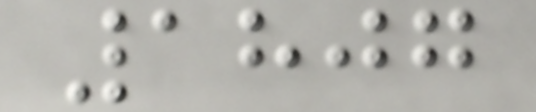1807
